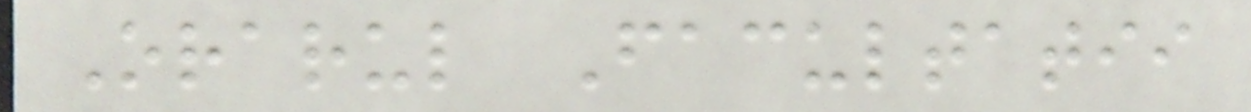Orarul Facultatii
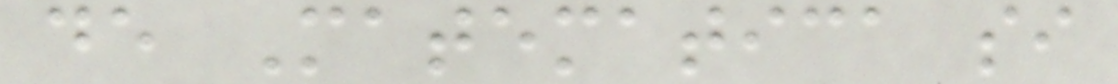de Matematica si
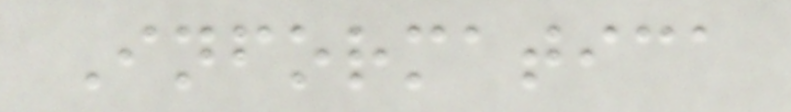Informatica
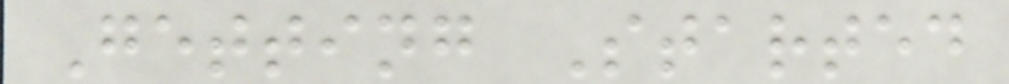Getting Started
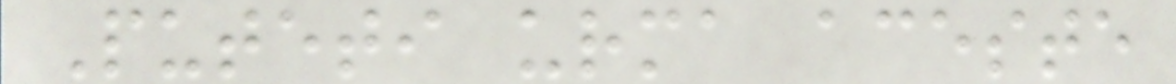Puteti urma aceste
